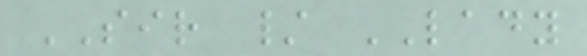SIR / LADY
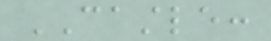CASTLE:
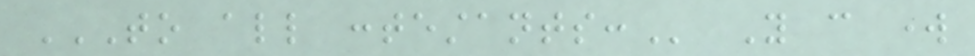TO ALL CONTESTANTS: You can work
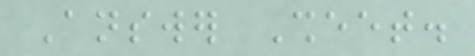Answer Sheet.
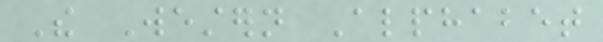The Western Alphabet
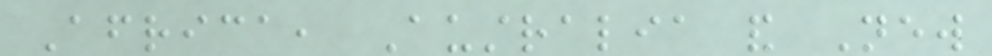Africa, Australia and New
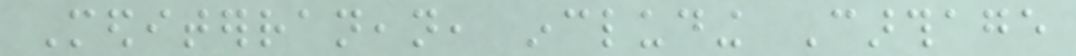Mediterranean, including Carthage
